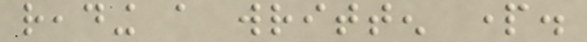reading a written part.
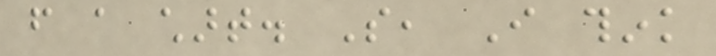from a chart. So, I think
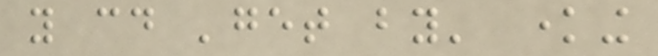you could 'get by' knowing
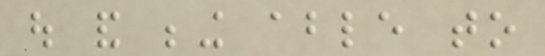out and being able to
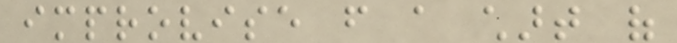improvise from a chart of
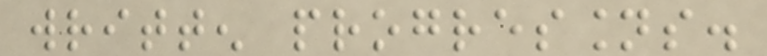written progressions.
